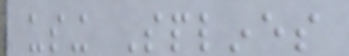using Splines
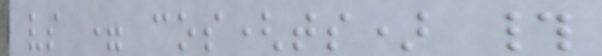vs = cos(ts) #
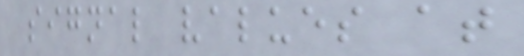signal values at
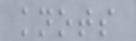knots
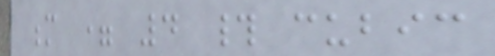m = 4 # cubic
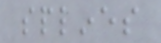splines
